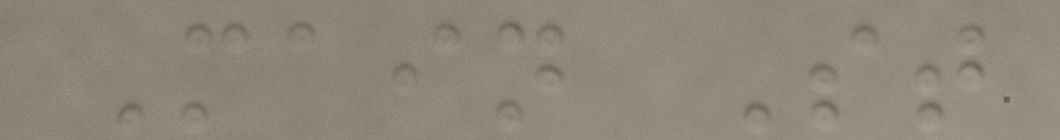Main St
